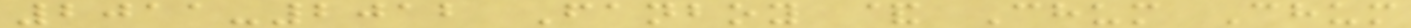2011-2012 Fanboy & Chum Chum
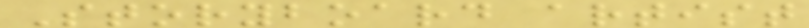Storyboard artist
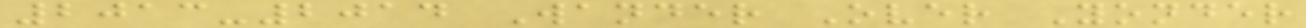2013-2014 Wander Over Yonder
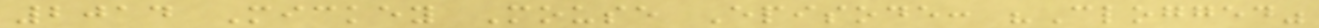2014 Mickey Mouse Episode: "Clogged"
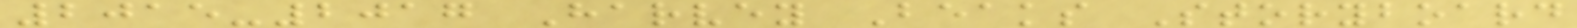2015-2017 Harvey Beaks Storyboard
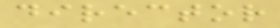director
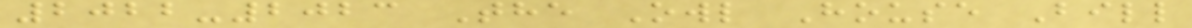2022-2023 The Owl House Bill
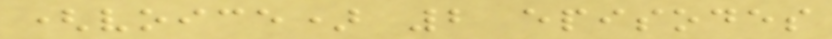(voice) 2 episodes
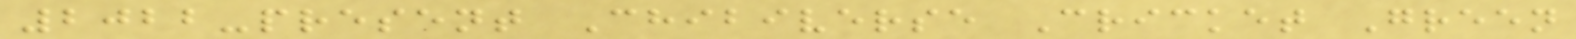2022-present Chibiverse Cricket Green
